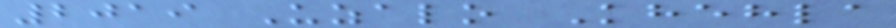2019 Uzalo Khehla
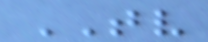TV
